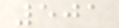501
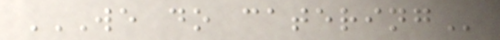WE DO CATERING
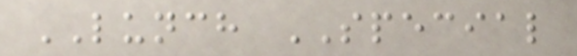LUNCH SPECIAL
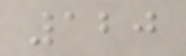120
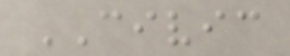CIVIC
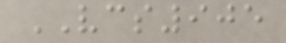VCS905
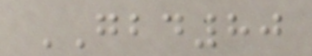GBD80
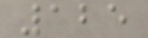125
